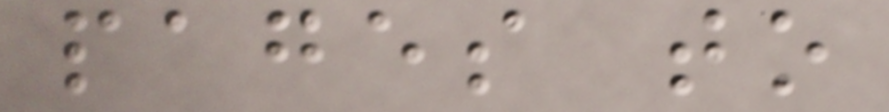pages to
